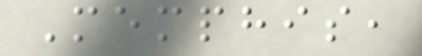Memphis,
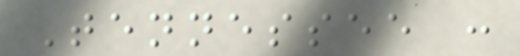Tennessee :
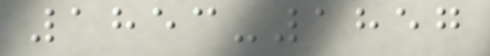1853-1857
